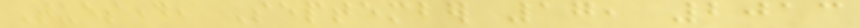Tuesday, September 17, 2013
